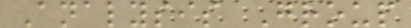Analysis Group
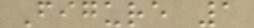Figure 1
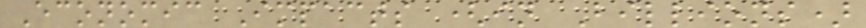Economic Impacts (in Billions)
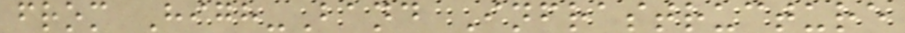from High-Band Infrastructure
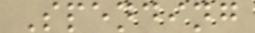Spending
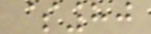$80
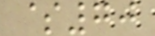$70
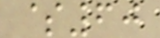$60
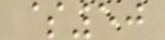$50
